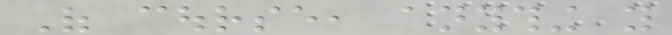Of course, anything you
